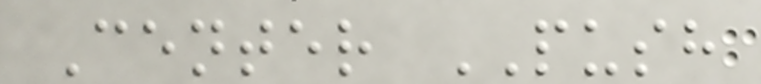Center PUSH
